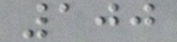100
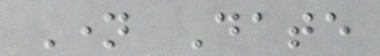Name Date
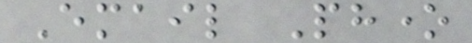Email Phone
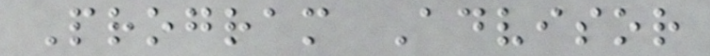Program Advisor
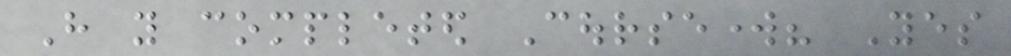Have you completed Coursework? Yes
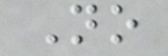No
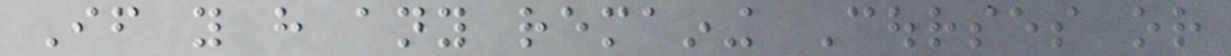If you have any remaining Courses or
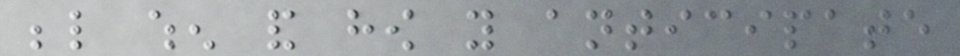below when and how you anticipate
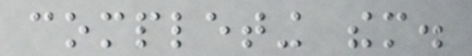completing them.
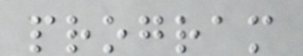program
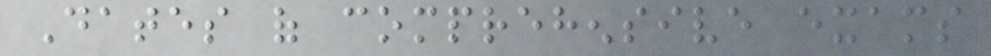Dates of comprehensive exams
